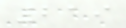219
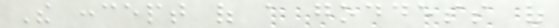The concept of a goddess of
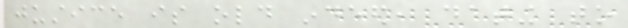justice is old indeed, dating to
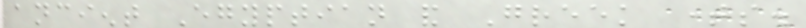ancient Egyptian and Greek times.
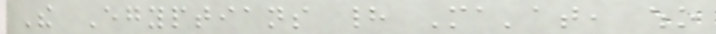The Egyptians had Ma'at, who
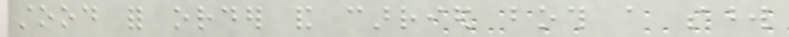stood for order and carried both a sword
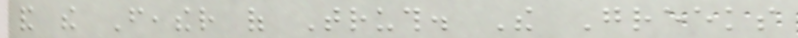and the Feather of Truth. The Greeks
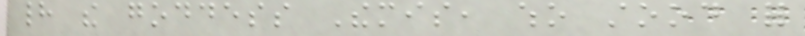had the goddess Themis, who stood for
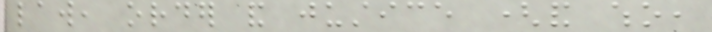law, order and justice (and who,
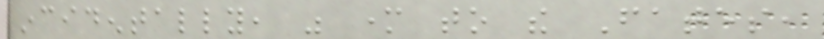incidentally, was mother to the Fates,
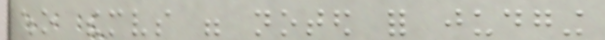who themselves were noted for judging
